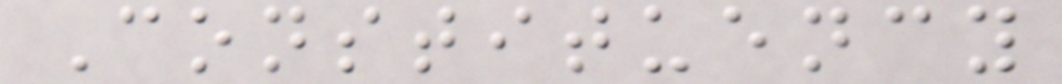Constituency
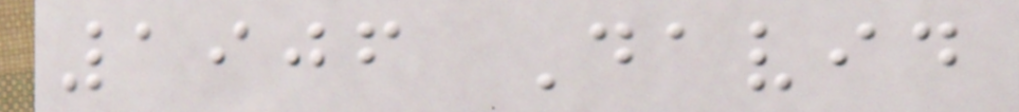1906 David
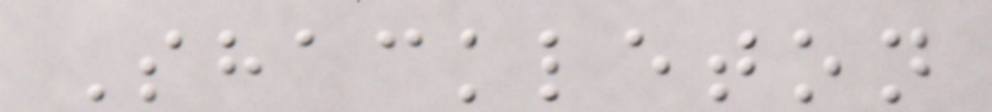Shackleton
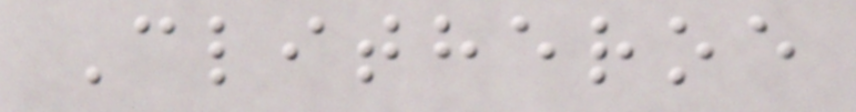Clitheroe
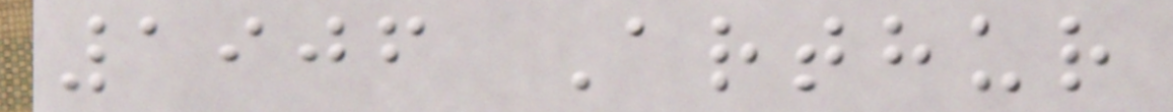1906 Arthur
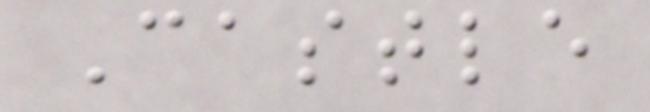Castle
